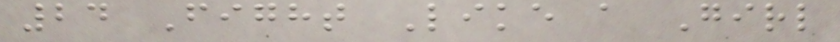24 Fight Like a Girl
